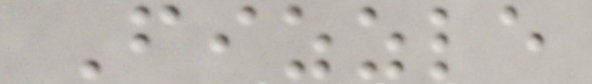Fizzle
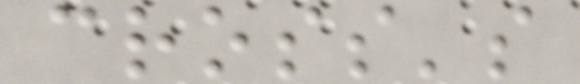cross's
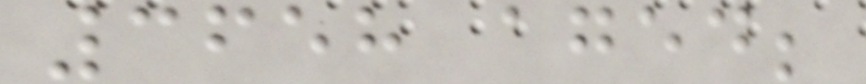3658 aged;
